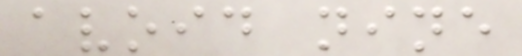avoid nine
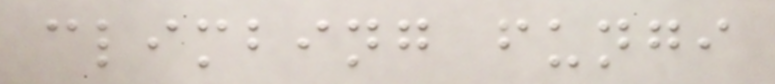climbing fungi
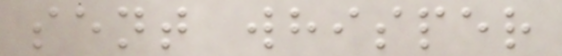sent whisper
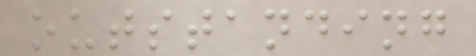outstanding
